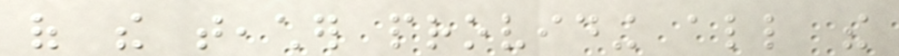of the teacher providing all the
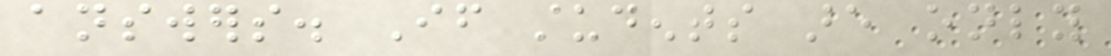answers. If students are only
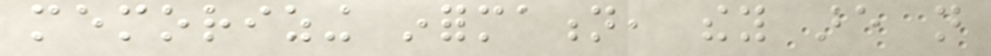memorizing information, they are not
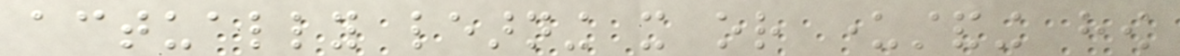actually learning it or understanding how
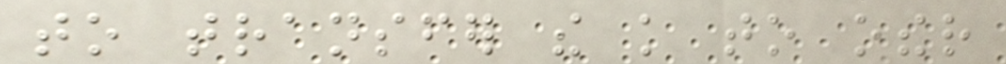to transfer the knowledge to other
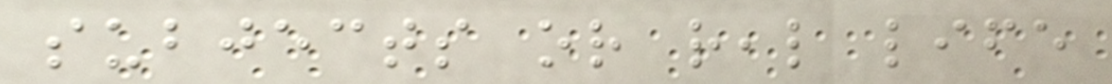subjects or real life
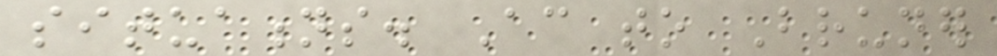situations. According to Bruner
